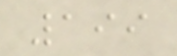199
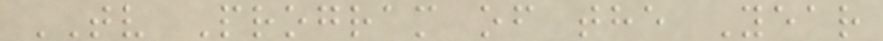TV Program of the Year
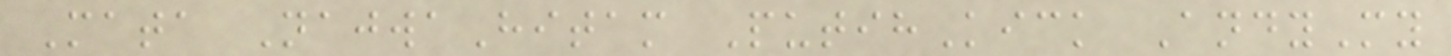Mata NajwaHitam PutihKick AndyMy
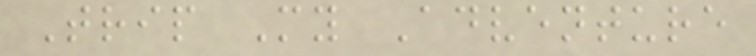Trip My Adventure
